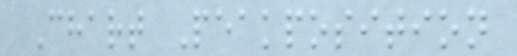Chart Peakposition
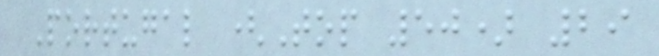Portugal (Top 50) 29
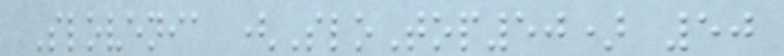Slovenia (SloTop50) 50
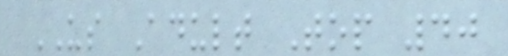US Adult Top 40
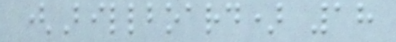(Billboard) 18
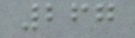267
